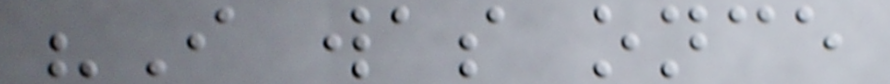"I was once
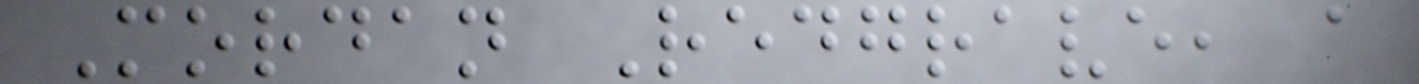Mordan Redgrave, a
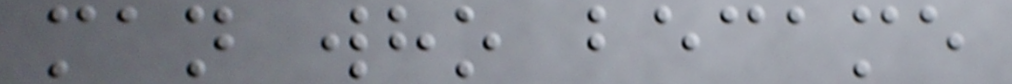man who became
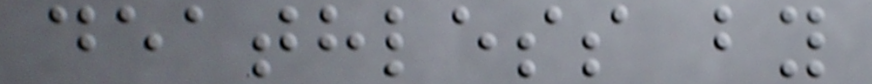deathless by
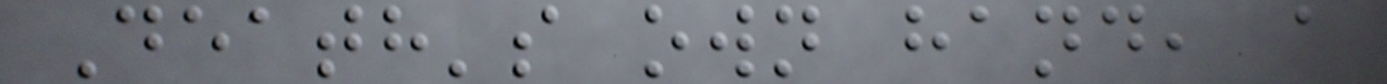Death's own hand, a
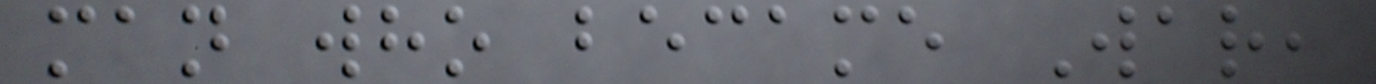man who became War,
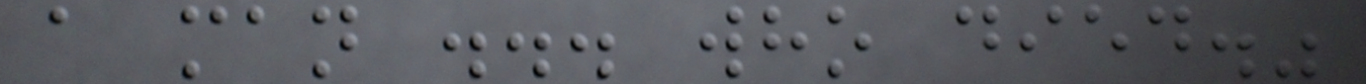a man ... who died."
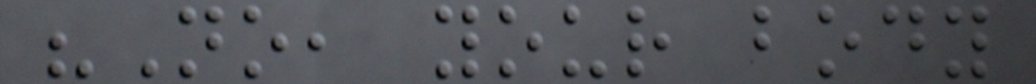"No, your body
